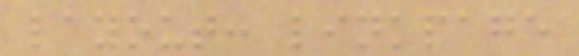layout: linkpage
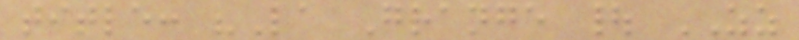title: "La Grange | ZZ
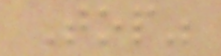Top"
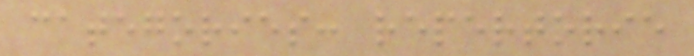categories: repertorie
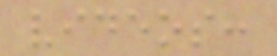videos:
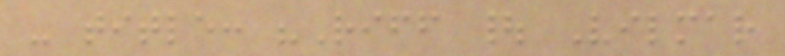- title: "Riff | Vilmar
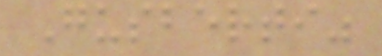Gusberti"
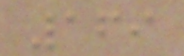169
